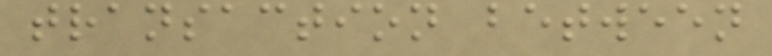transaction between
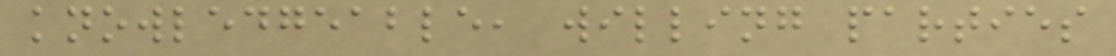knowledgeable, willing parties
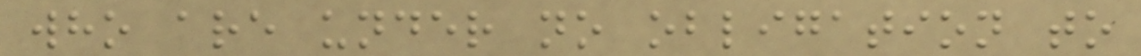who are under no obligation to
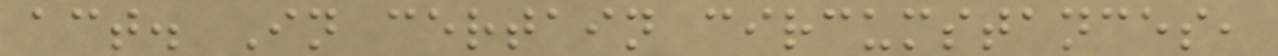act. In certain circumstances,
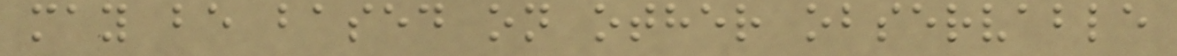may be based on other observable
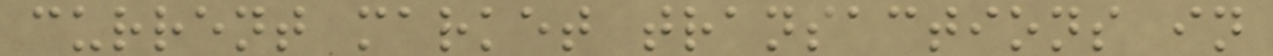current market transactions in
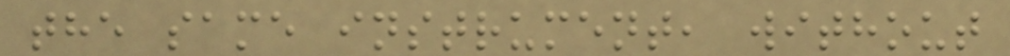the same instrument, without
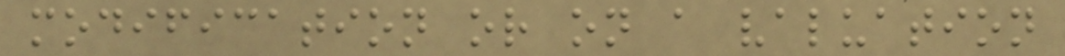modification or on a valuation
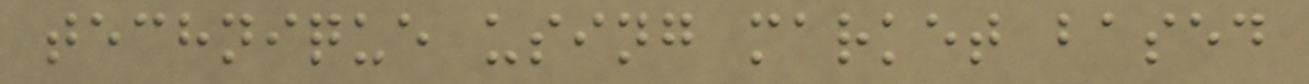technique using market based
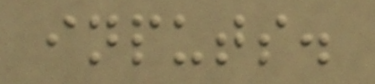inputs.
